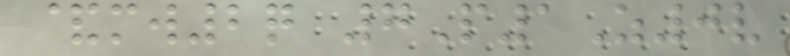&mw2q 7P1Z0v
